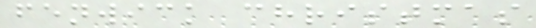fenwick christmas
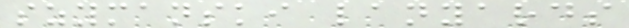szymanski lanyards
